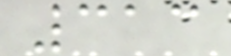313
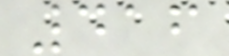416
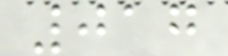017
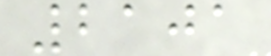2101
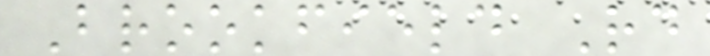Brookfield Rd
